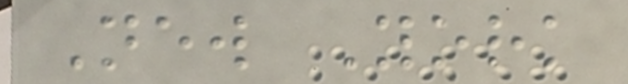New York
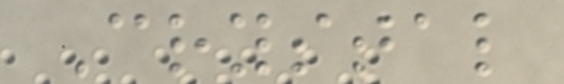Crystal
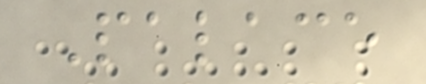Palace
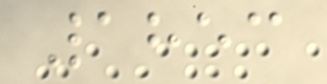1853
